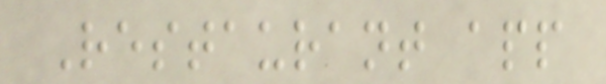Restaurant app
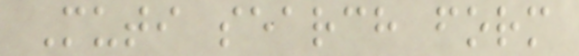Muti search form
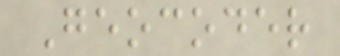Geocoder
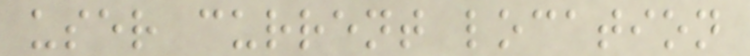user current location
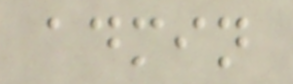admin
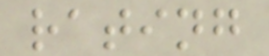rating
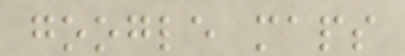google maps
